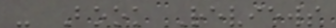- Book Reviews
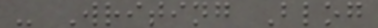- Writing Blog
